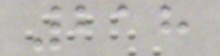218
